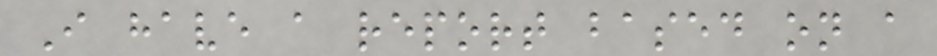I have a report based on a
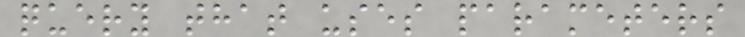query that uses parameters
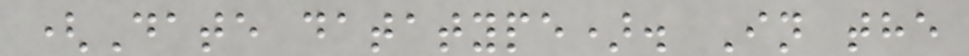(Date datatype). In the
